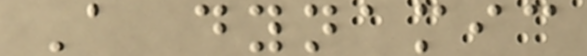A dynamic
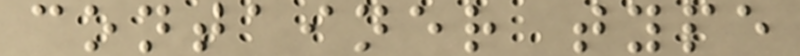container type
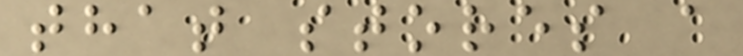that stores a
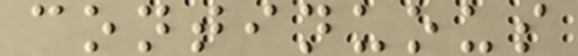continuous
